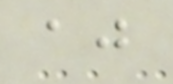aj
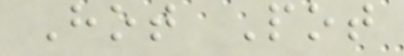Hot Pot
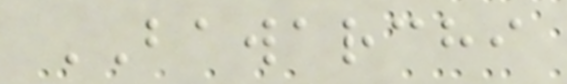BAWARCHI
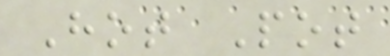Hot Pot
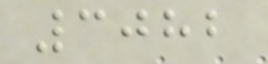3082
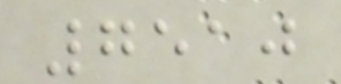7510
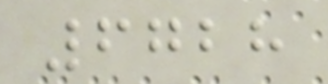6728
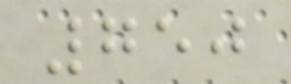750
